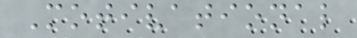Motivational
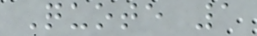Quote 1
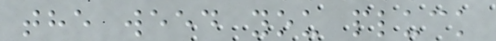the weed you pluck
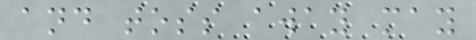and toss away may
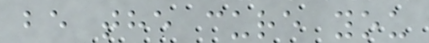be the cure you
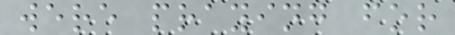were praying for
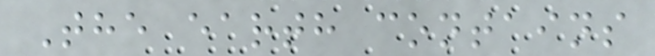The earth contains
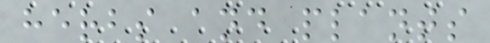herbs and plants
